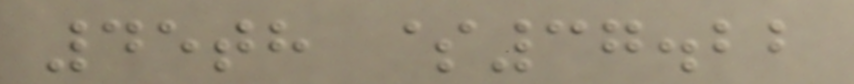45th $37.22
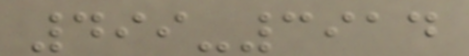499-3914
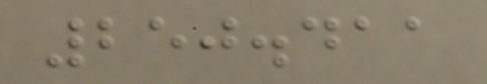250.411
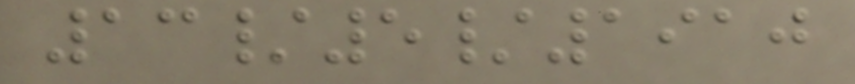13/5/1910
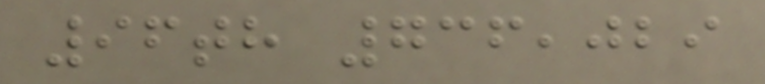96th 736,029
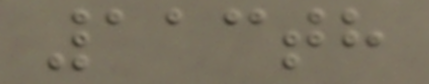113th
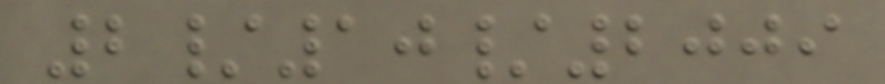2/10/2009
